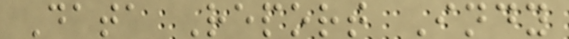Data Report Indy
